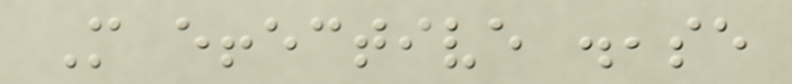More effective disease
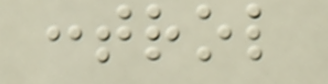control
